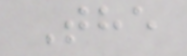The
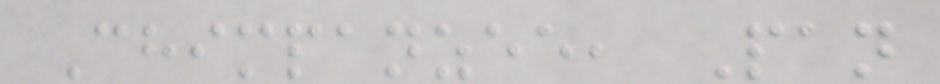Chimpanzee, Pan
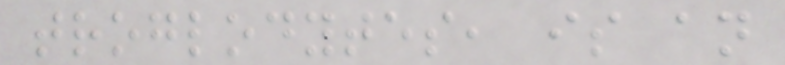troglodytes, is an
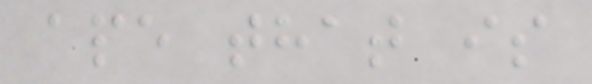ape that is
